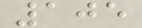105
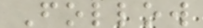Follow
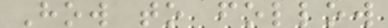How to follow
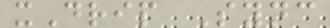xDrip Sync
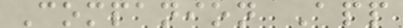Companion App
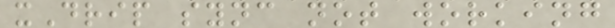xDrip sync not working
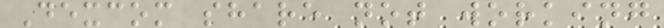Dexcom share not working
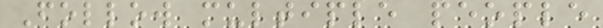Follow multiple people
